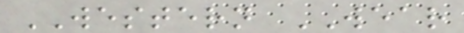WESTERN WEAR
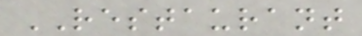RESTAURANT
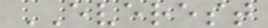EVEREST
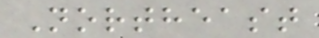Northeast
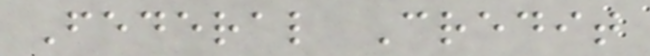Federal Credit
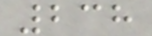238
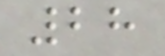28
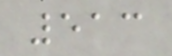513
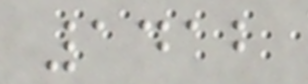1412
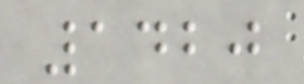1420
